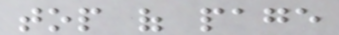top of page
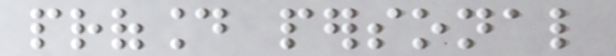profound personal
